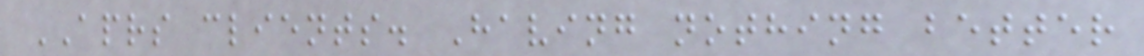APRS clients. Having nothing better
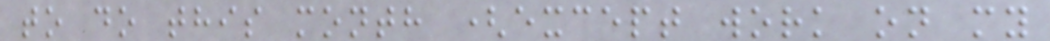to do this month (except work on my
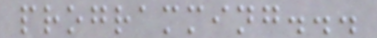programming...
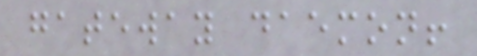gateway daemon!
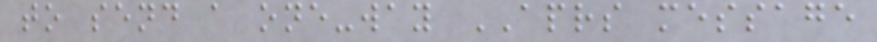to send a one-way APRS message
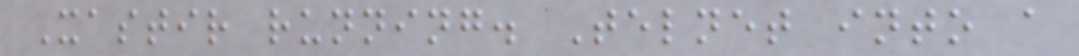Xastir running. Telnet into a
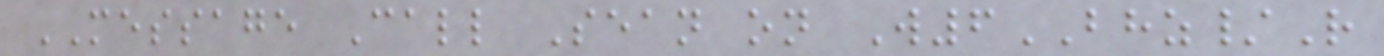MESSAGE Call Sean on W6BHZ/R
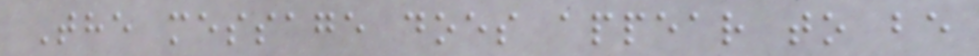The message does appear to be
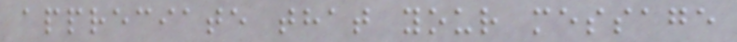appreciate that your message
